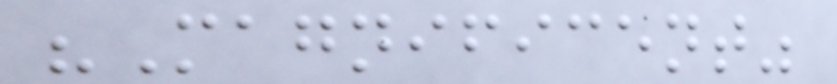"Magnificent"
